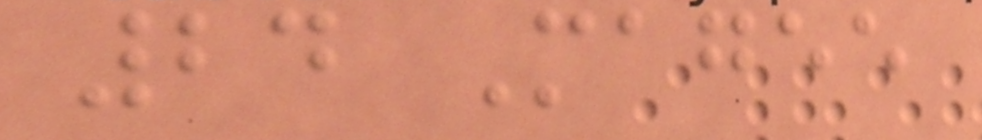24 Magee
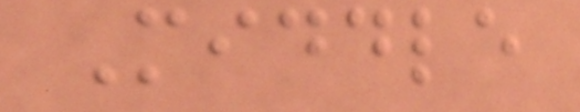Middle
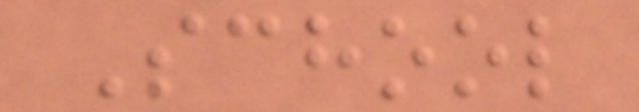School
